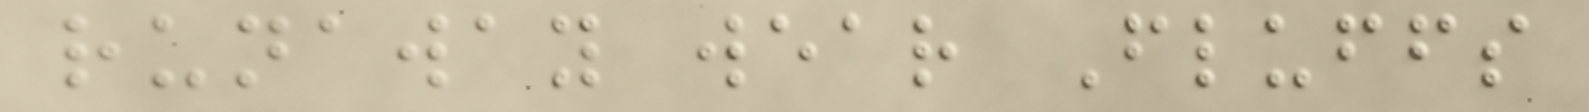runaway wear Fluffs
